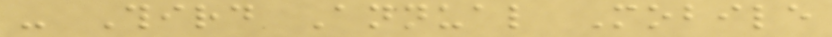- Third Annual Mobile
